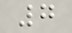7
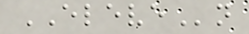ELEVEn
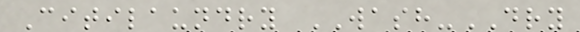Citilaundry WASH-DRY
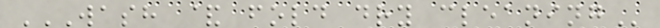WASH & FOLD DRY CLEANING
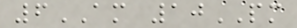6AM 10PM
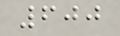600
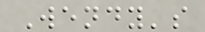Wendy's
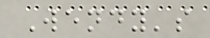Wendy's
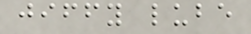jiffy lube
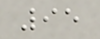95
